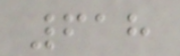618
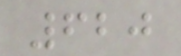620
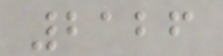2126
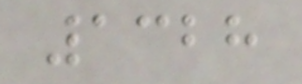1328
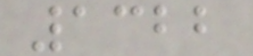1322
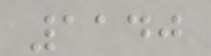1140
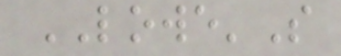LOWE'S
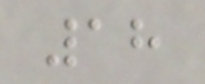18
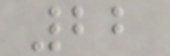22
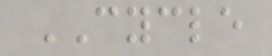CYCLE
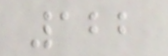122
